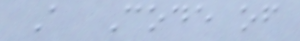A Code of
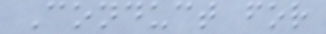Conduct for
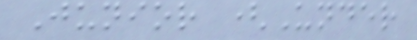Junior (Under
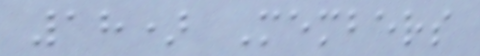18) Members
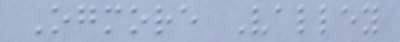Ogmore Valley
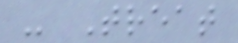- Treat
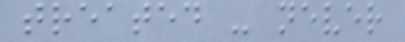treated - never
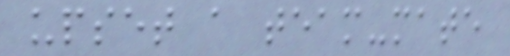upset a team-mate
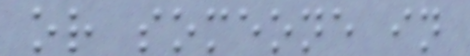or someone in
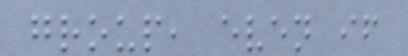group, even if
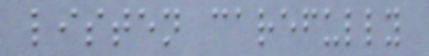listen carefully
